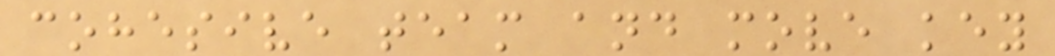cohesive team and move key
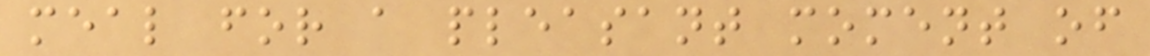meal for a pleasant moment of
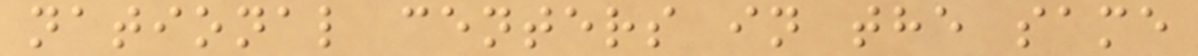national centers in the same
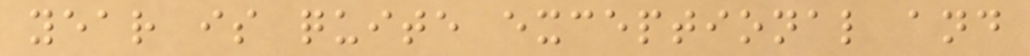year is quite exceptional and
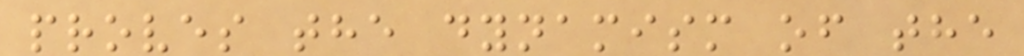proves the dynamism of the
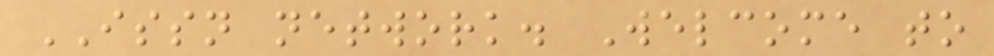ISSN network. Welcome to
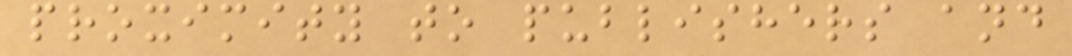proximity to publishers and
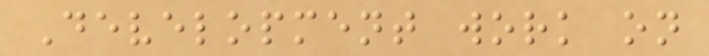Development work on
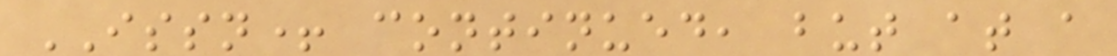ISSN+ continued, but at a
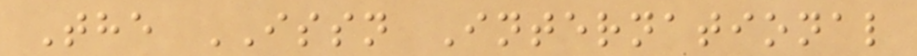The ISSN International
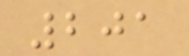201
